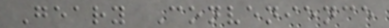Geary Convenience
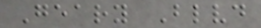Geary Blvd
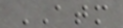ATM
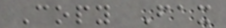Copy Fax
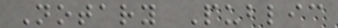Notary Public
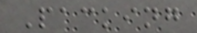Packing
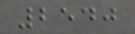2540
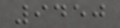9450
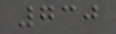730
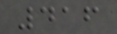416
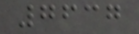7637
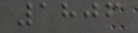1806
